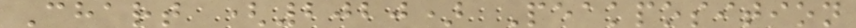Chart (2020) Peakposition
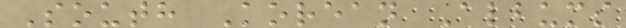South Korean Albums
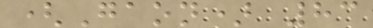(Gaon) 83
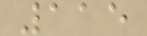115
